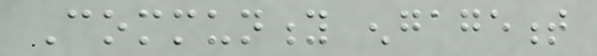Community engagement
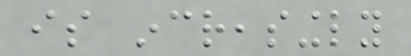is increasingly
